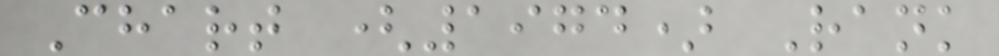Chart (1974) Rank
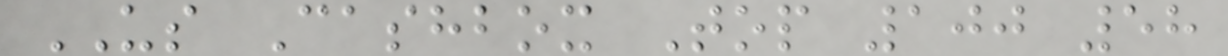US Cashbox Top 100 58
